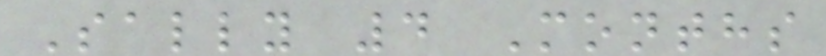Sally 4 Months
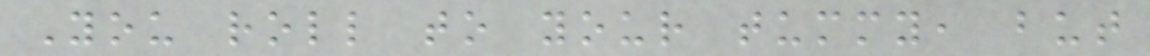You roll to your tummy, but
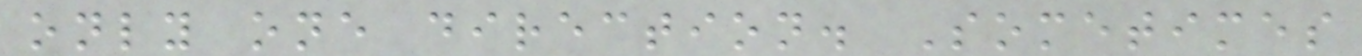only one direction. Sometimes
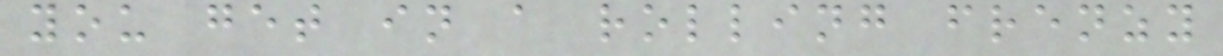you get in a rolling frenzy
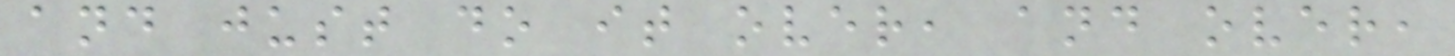and just do it over, and over,
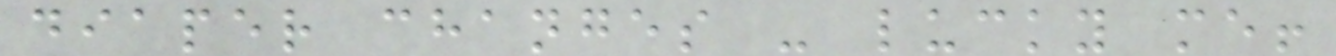diaper changes - lucky me!
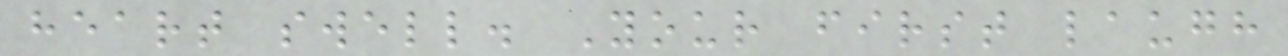heart swell. Your first laugh
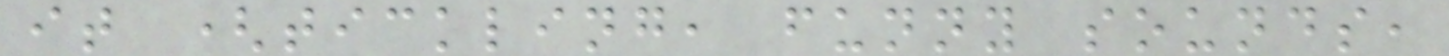it (tickling, funny sounds,
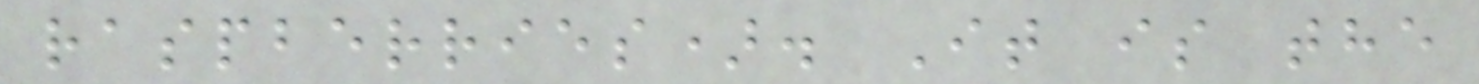raspberries). It is the
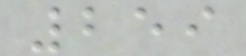259
